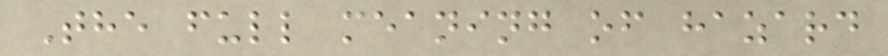The full meaning of hazard
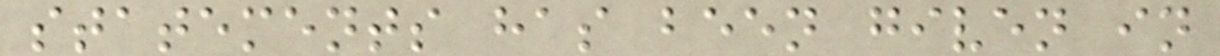statements has been given in
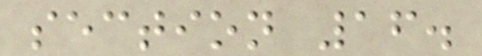section 16.
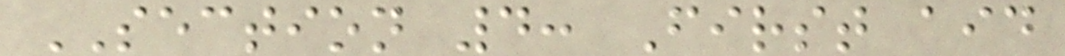SECTION 4: First aid
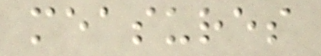measures
